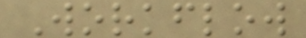Workflow
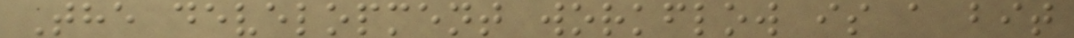The development workflow is a bit
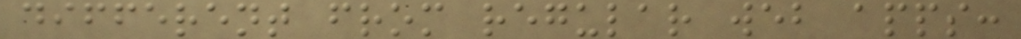different from regular web apps:
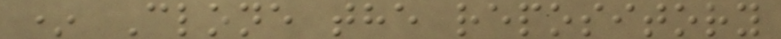* Clone the repository
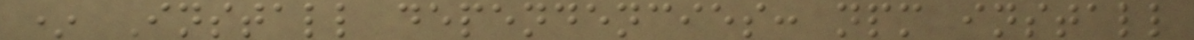* Install dependencies: npm install
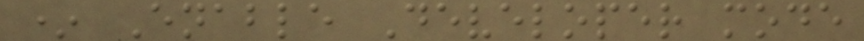* Enable Developer mode
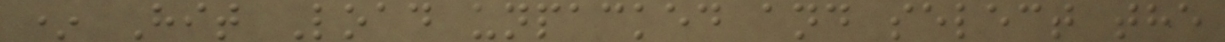* Hit Load unpacked and select the
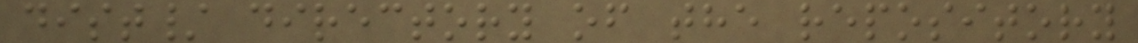dist/ directory of the repository
